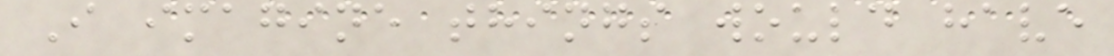I imagine things would have
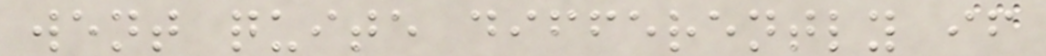went quite differently if
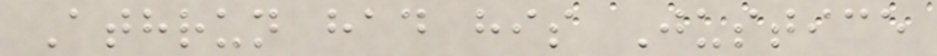Athrun had his Justice
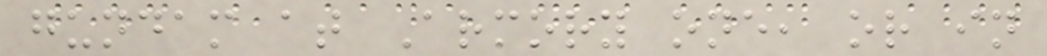gundam at Armory one, or in
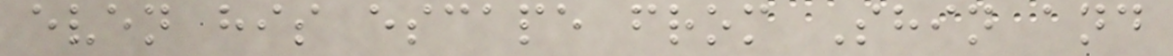even his escape from Shin and
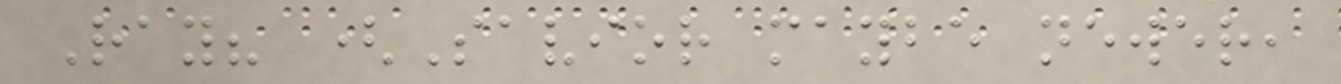Ray? (Savior maybe newer,
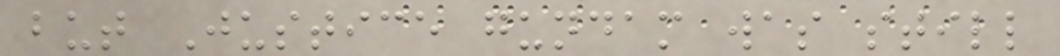but Justice gundam was still
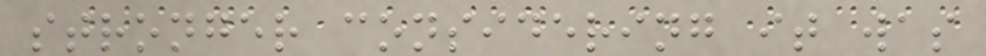stronger considering it was
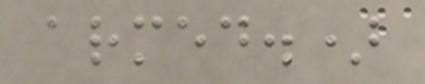armed.)
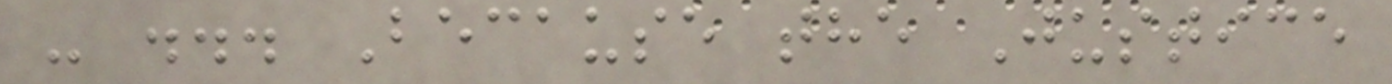- ... Because the Justice
